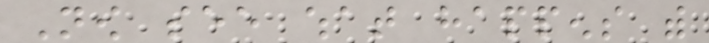Now see what happens with
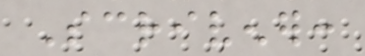Scrivener:
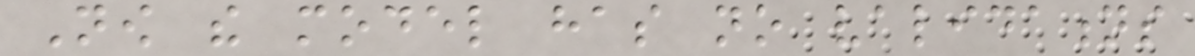Now the model has no validations
